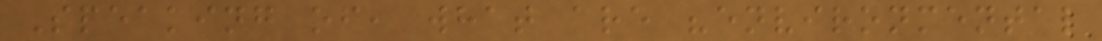Speaking of, what are "environmental
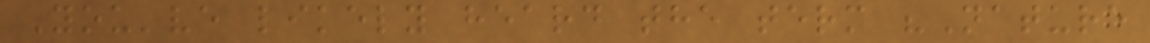You've likely heard the term "Nature
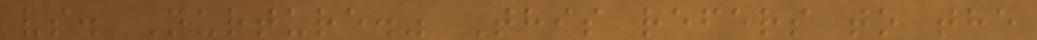vs. Nurture." This refers to the
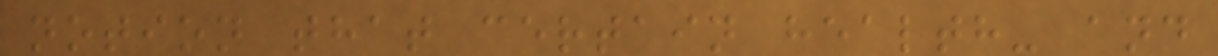notion that certain health- and
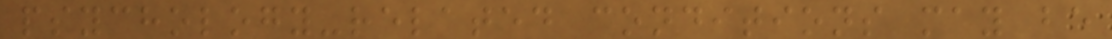psychology-related conditions may be
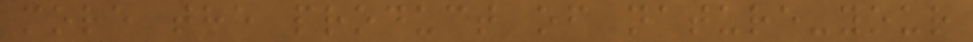more the product of nature-your
